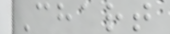Chart
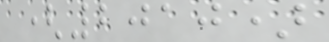(2010)
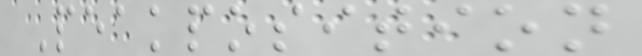Peakposition
